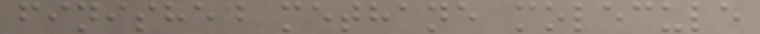finished methane molecule
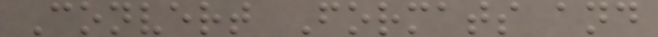Convert Formats and
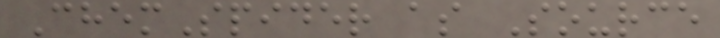ChemSpider as Source
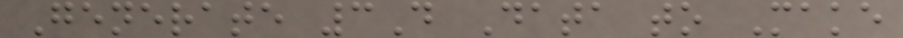Generate 3D Data to Make
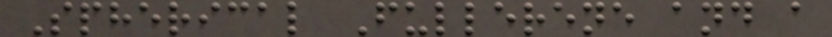Spherical Fullerene and a
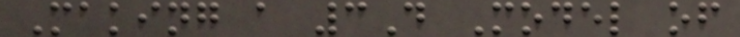Making a 3D Model of
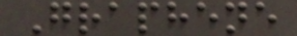Graphene
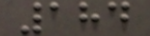184
